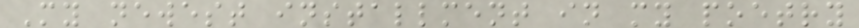My newest installment in my poetry
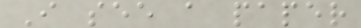I see a paper
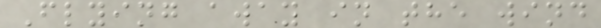Flying away in the wind
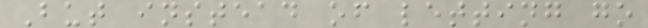But instead of letting go
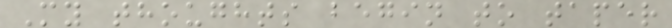My thoughts begin to taper
